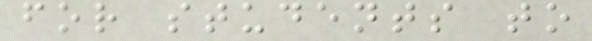for students to
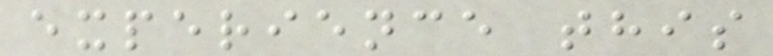experience this
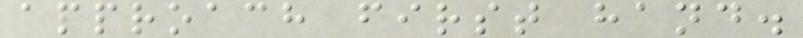approach first hand.
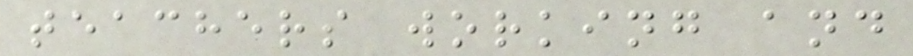teachers working and
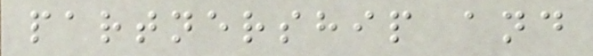partnership and
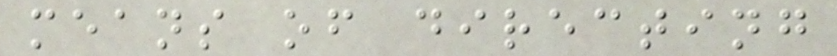means of directing
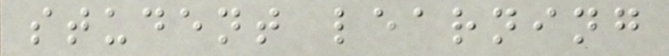student learning
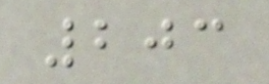203
